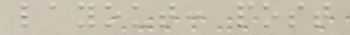layout: post
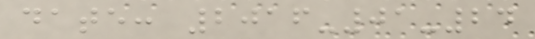date: 2016-01-24
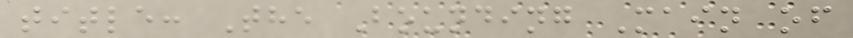title: The Bounding Main of
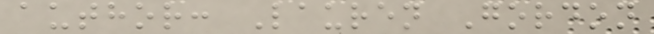author: Lauren Gordon
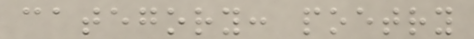category: poetry
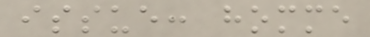issue: homme
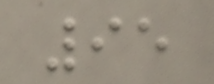95
